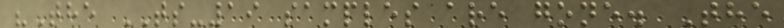"The TS-19 samples are gone. The
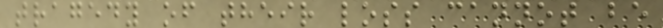tragedy of their loss cannot be
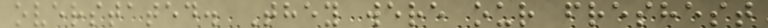overstated. They were our freshest
